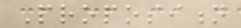Proposition
